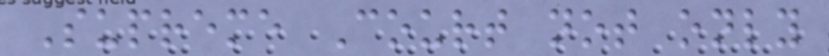Supreme Court not only
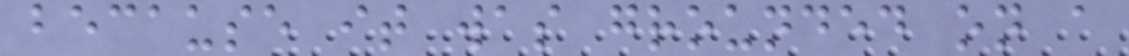because it was grounded on a
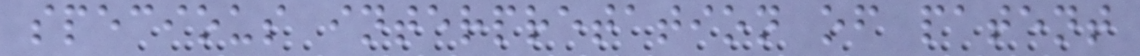specious interpretation of patent
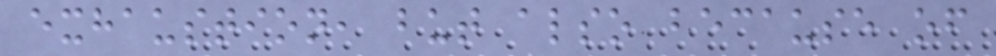exhaustion, but also because of
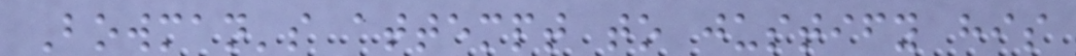Bowman's attempt to justify his
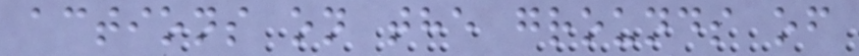actions on the grounds of
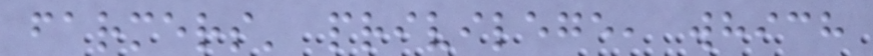farmers' privilege, which
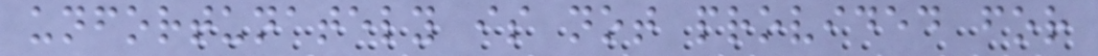unfortunately is not provided for
